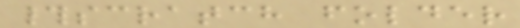#scratch folder
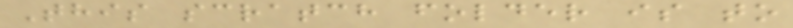This scratch folder is to
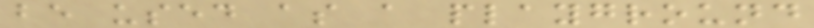be used as a playground
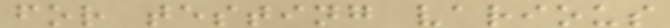for testing various
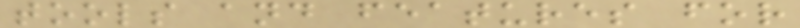tools and features for
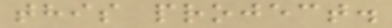this project.
